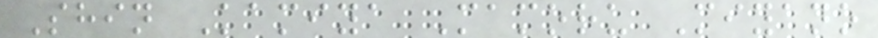Shin Kamiya Mamoru Miyano
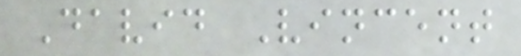David Vincent
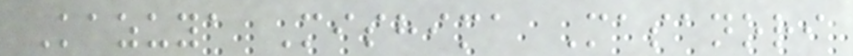Kazuya Mishima Masanori
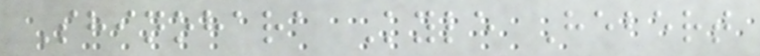Shinohara Kyle Hebert
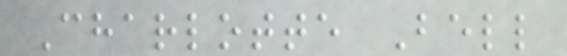Charlotte Bell
